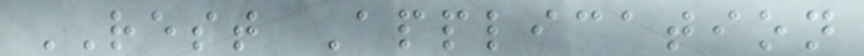REST Application
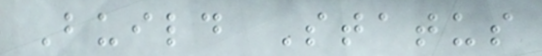Build Status
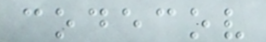codecov
